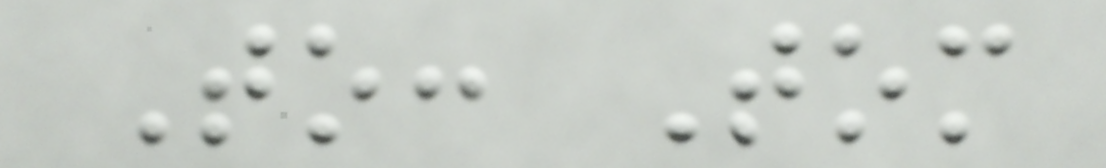To: Tom
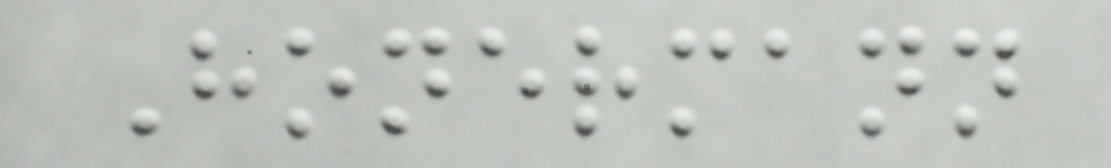Honermann
